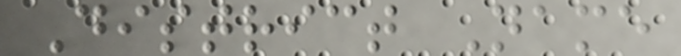District Name
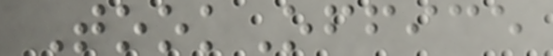TookOffice
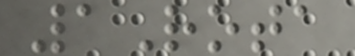1Rota
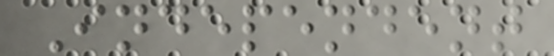Independent
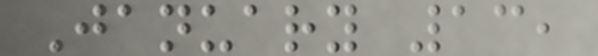January 13,
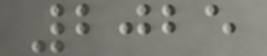2025
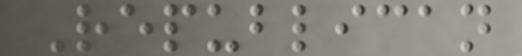Republican
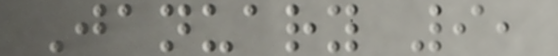January 9,
